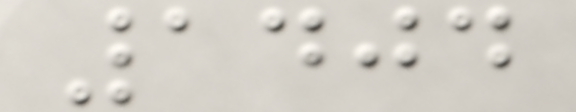1404
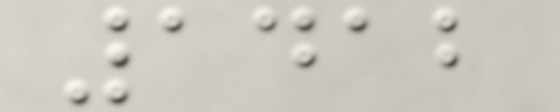1412
